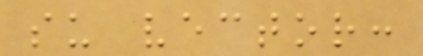su vector:
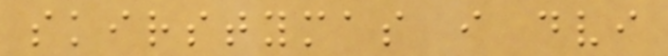skirstymas i dvi
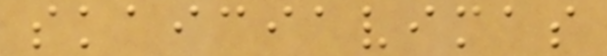skaiciavimas
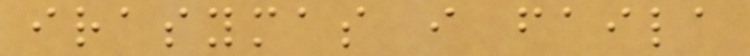irasymas i faila
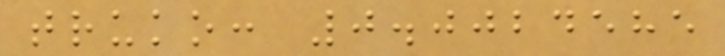truko: 0.0024585
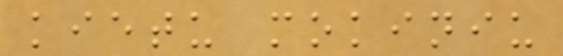kietu mokiniu
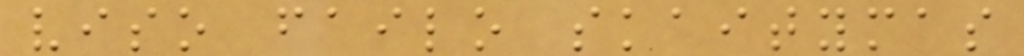viso failo skaitymas
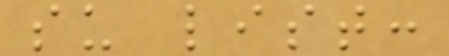su list:
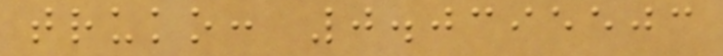truko: 0.0395503
